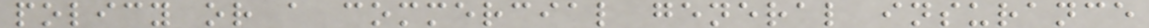policy or a commercial general insurance
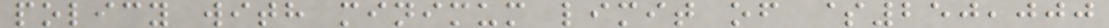policy with minimum limit of $250,000
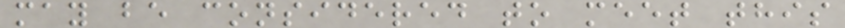may be considered to meet this
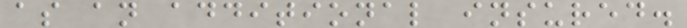as an additional insured.
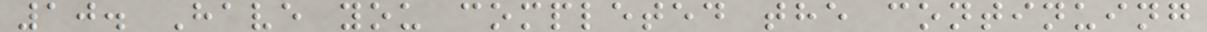10. Have you completed the continuing
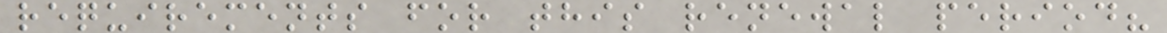requirements for this renewal period?
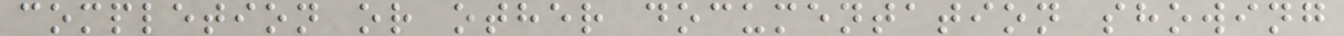completion or other documentation showing
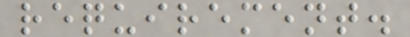requirement.
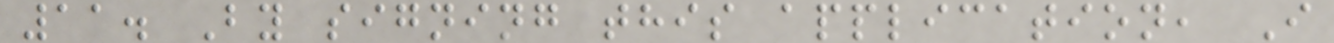11. By signing this application, I
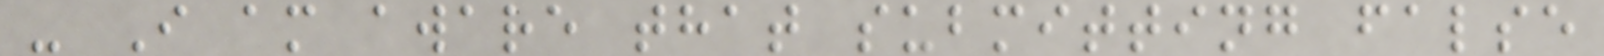- I am aware that submitting false
